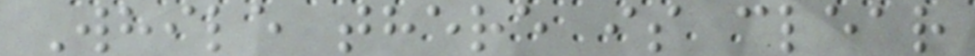While there is clear
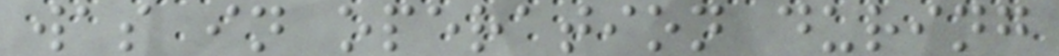was in operation during
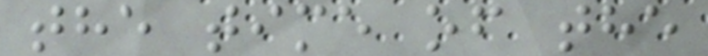the time of the
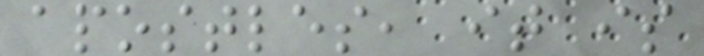apostles, it is
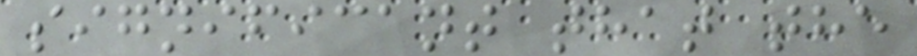significant that the
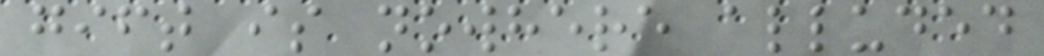gift is nowhere alluded
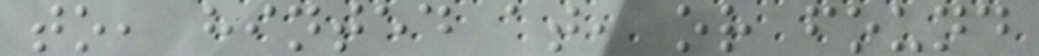to, hinted at, or found
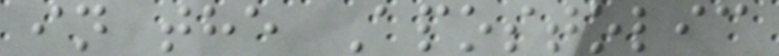in the Apostolic
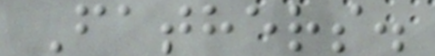Fathers.
